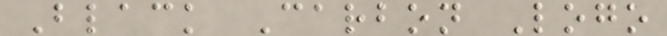Black Carbon Logo
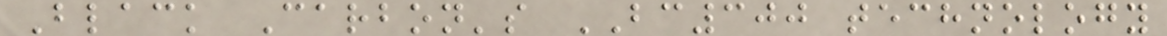Black Carbon's BC300 technology
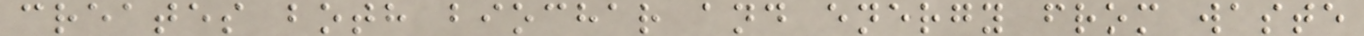creates both biochar and energy from waste
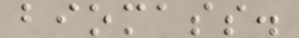biomass.
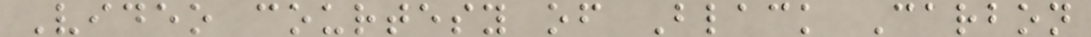Video courtesy of Black Carbon
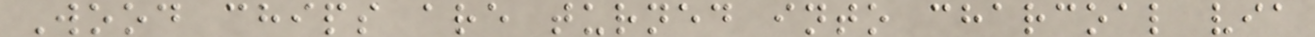Wood chips are turned into charcoal via
